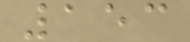153
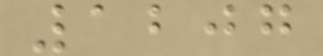1207
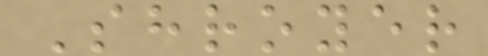Shroyer
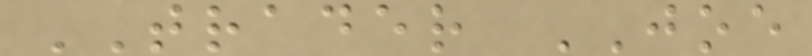TRADER JOE
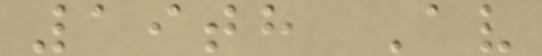19th Av
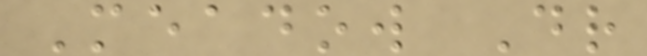Meadow Dr
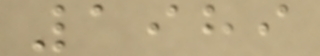1989
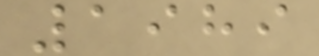1989
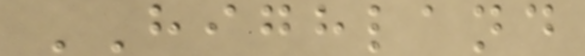HIGHLAND
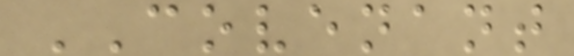COVENANT
